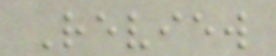Review
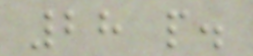28 p.
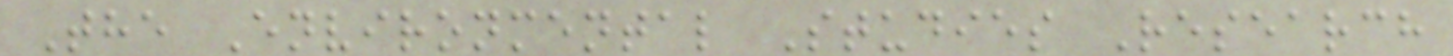The Environmental Studies Research
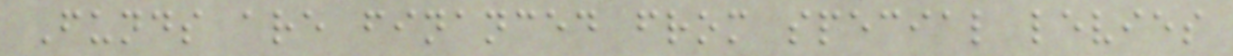Funds are financed from special levies
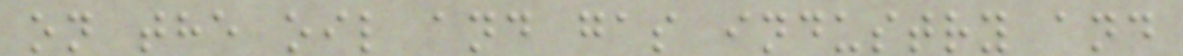on the oil and gas industry and
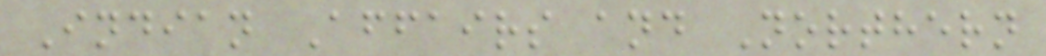Indian Affairs and Northern
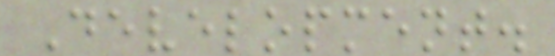Development.
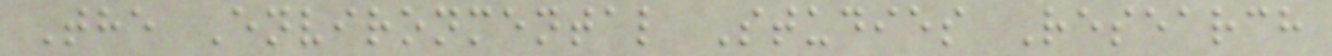The Environmental Studies Research
